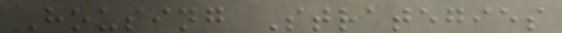Housing Strategies
